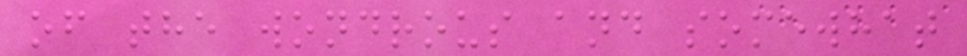of the wondrous and somewhat
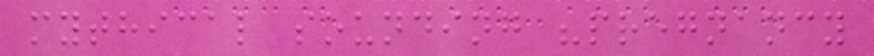mythical sounding "pregnancy
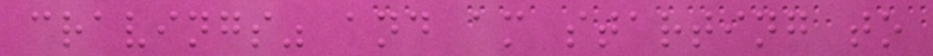cravings" and am starting to
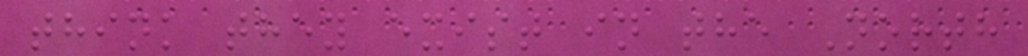think they exist in the North
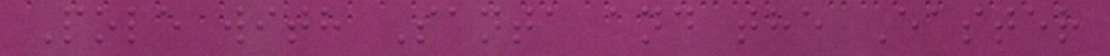Pole with Santa and the Easter
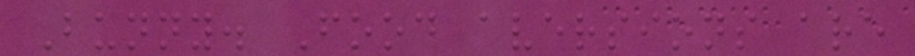Bunny. Food aversions are
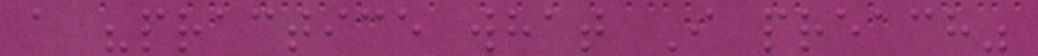a "practice what I preach"
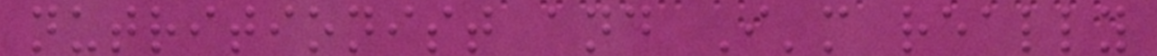nutritionist and I'm really
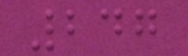247
